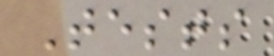Tests
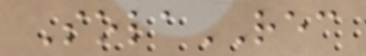SolaREC
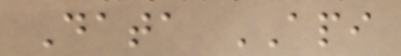Data API
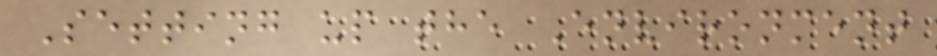Setting up the Environment
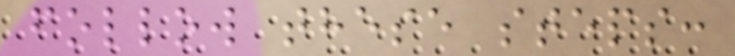follow these steps:
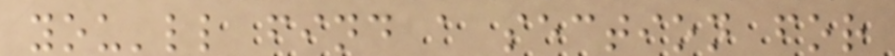you'll find a section for
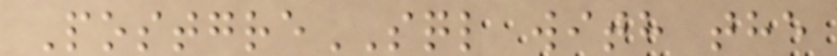PostgreSQL with the
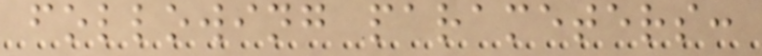following parameters:
